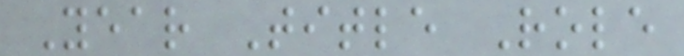Year Title Role
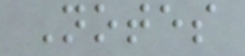Notes
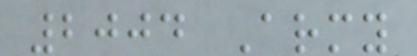2004 Army
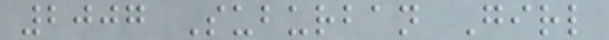2007 Suburban Girl
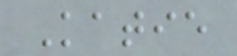Katie
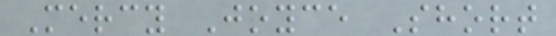Mercy Joyce Short
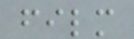film
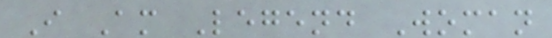I Am Legend Woman
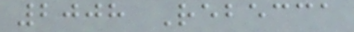2008 Rebecca
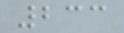233
